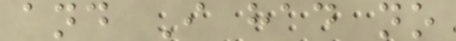and I had no
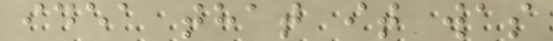idea that it was
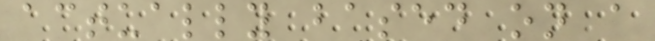actually based on a
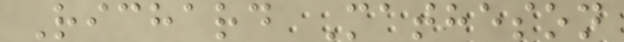Richard Matheson
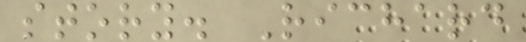story. Richard
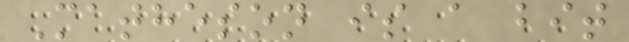Matheson is a bit
